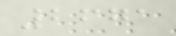2671
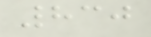830
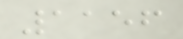1156
